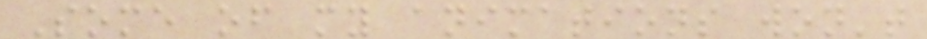Some of my animations won't
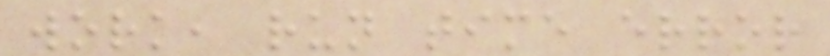work, run time error
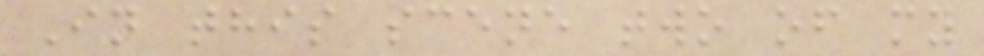In this scene two of my
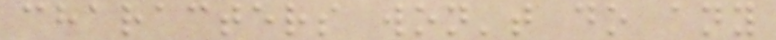characters won't do any
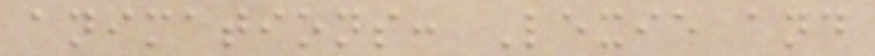animations: Lexie and
